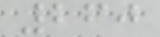260
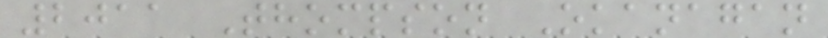2011 Thompson Okanagan
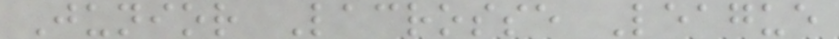Junior Lacrosse League
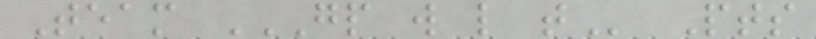Team GP W L T Pts
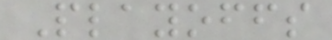Playoffs
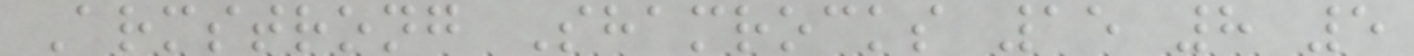Armstrong Shamrocks 15 8 5
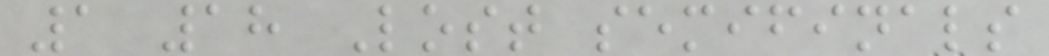1 18 Lost semifinals
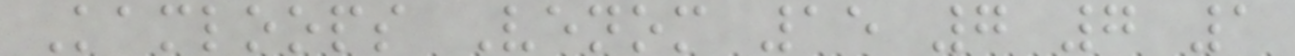Kamloops Venom 15 7 7 1
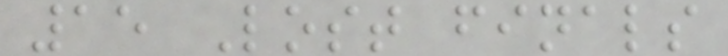15 Lost finals
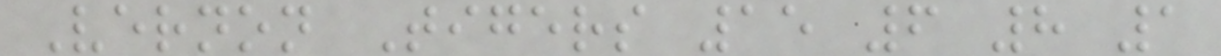Vernon Tigers 15 6 8 1
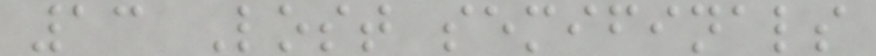13 Lost semifinals
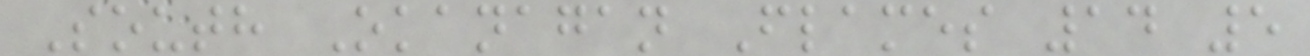South Okanagan Flames 14 5
